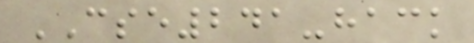CSE241-hack
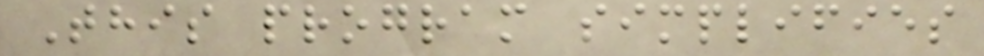This program simplifies
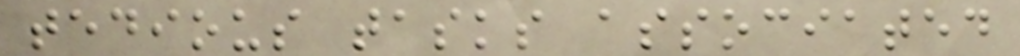tedious tasks associated
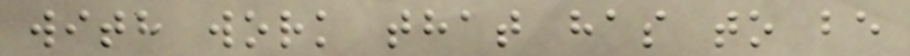with work that has to be
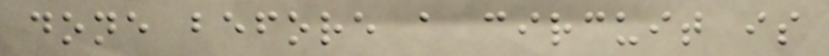done before a circuit is
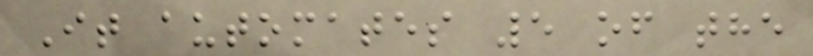It automates 5 of the
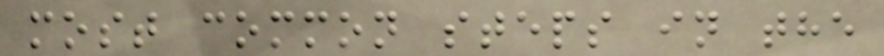most common steps in the
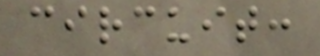circuit:
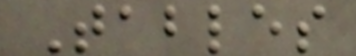Tables
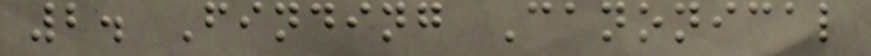2. Finding Canonical
